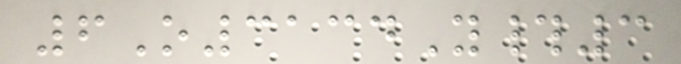6O3134Y#3
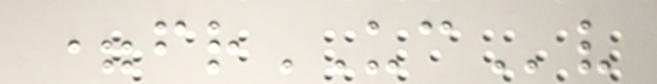=frUCv
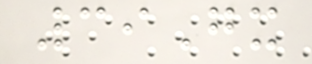39Gx
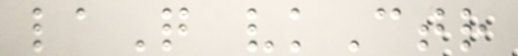laQ vkCtr
